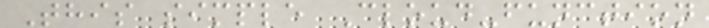This simple Cloud-function
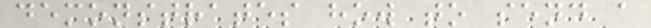demonstrates how to send a
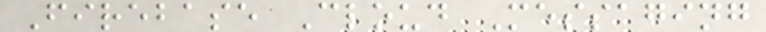Firebase Cloud Messaging
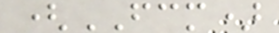(FCM)
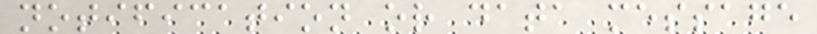notification or data message
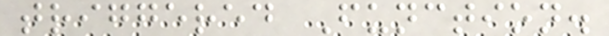triggered Function.
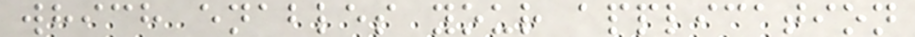which enables your application
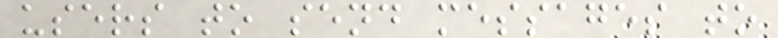users to send messages to
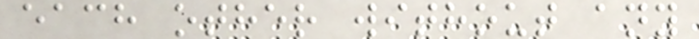each other without any
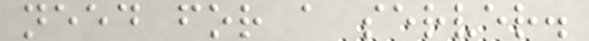need for a server.
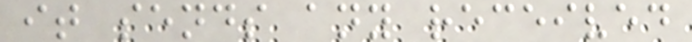it sends any received
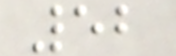52
